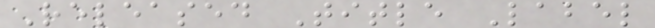Released Title Label
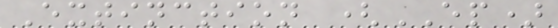Extinction (EP)
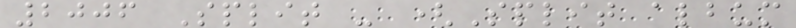2006 Split - (Split album
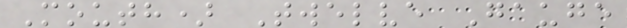Mouth) Twelve Gauge
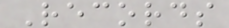Records
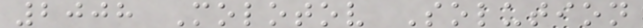2008 Molotov Solution
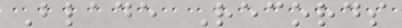Blade Records
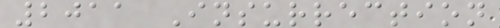2011 Insurrection
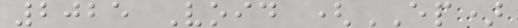2025 Void (EP)
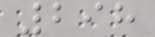298
